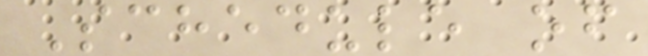Schedule of
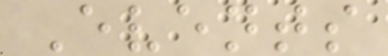Events
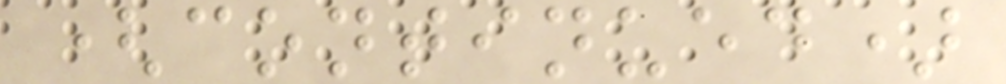(continued)
